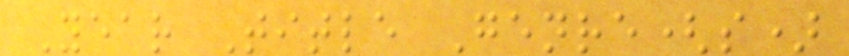Year Title Genre(s)
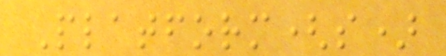Platform(s)
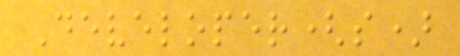Developer(s)
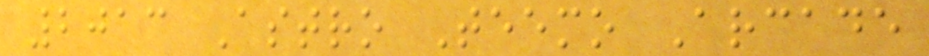2013 Astro Teemo Arcade
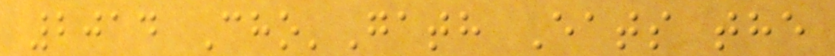2014 Cho'Gath Eats the
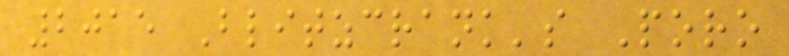2015 Blitzcrank's Poro
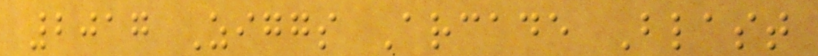2017 Ziggs Arcade Blast
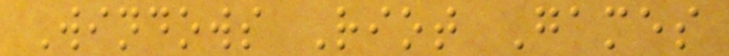Windows Riot Games
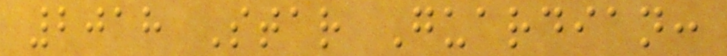2018 Star Guardian:
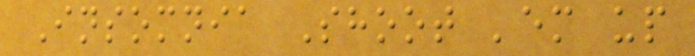Insomnia Shoot 'em up
